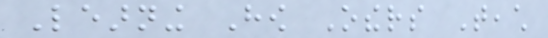Learning How Others Teach
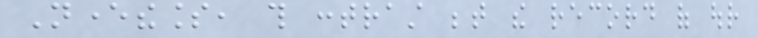Nevertheless, this contrast between the record of our
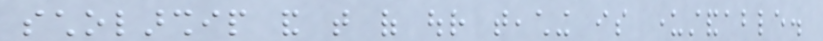scholarship and that of our teaching is understandable.
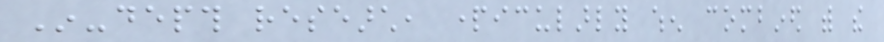In-depth research, particularly when combined with the
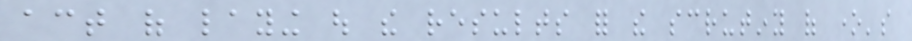act of laying out the results for the scrutiny of one's
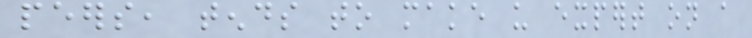peers, tends to make us expert on a
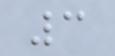3
